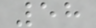58
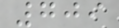709
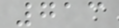713
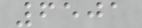6501
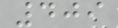409
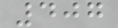407
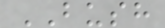BUSH
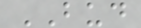BUD
